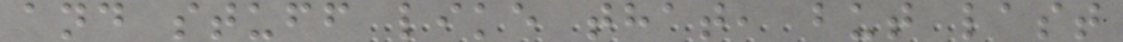and stuff like that, but last
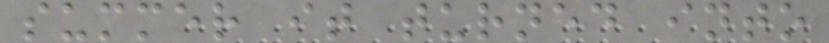summer it turned into
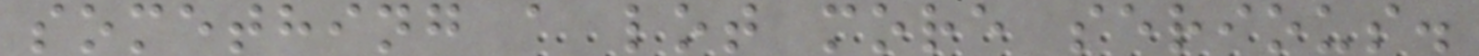something a lot more serious.
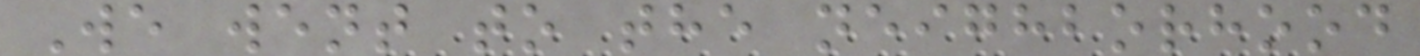We went to the neighborhood
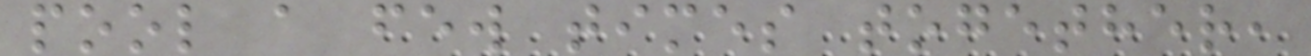pool a few times together,
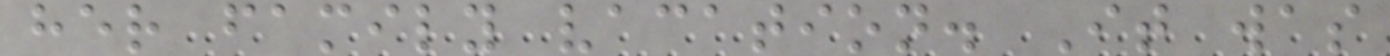her family vacation. It was
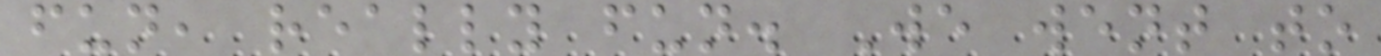fun, really fun. We went to
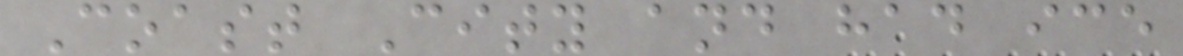Coast City and had ice
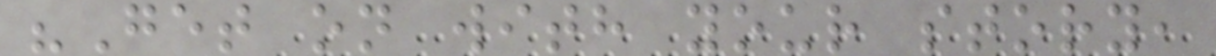"Get on with your story,
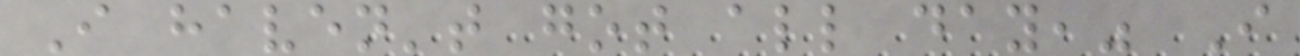I haven't got all day," I
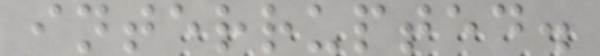interrupted.
